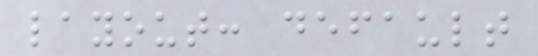layout: default
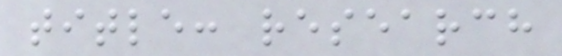title: research
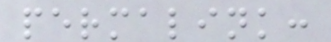permalink:
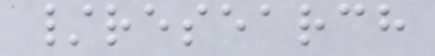/research
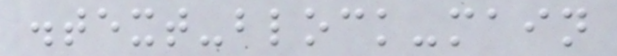.text-block-main
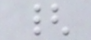{
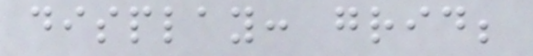display: grid;
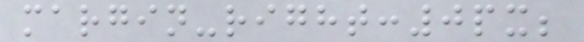margin-right:0px;
